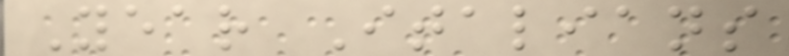Year Italians
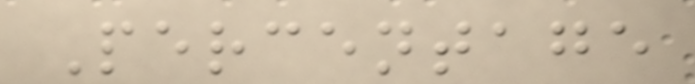Percentage
